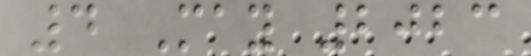4 May 2023
